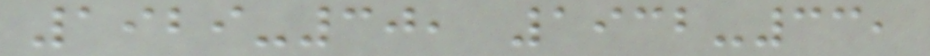1929-30, 1932-33,
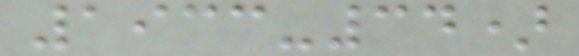1933-34)
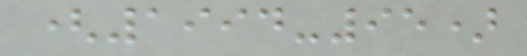(1994-95)
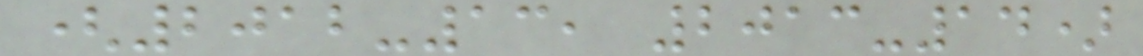(2012-13, 2013-14)
